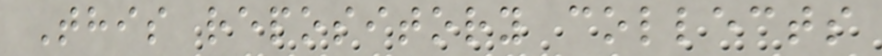This repository collects
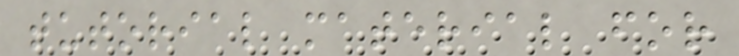tutorial material for
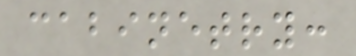cabinetry:
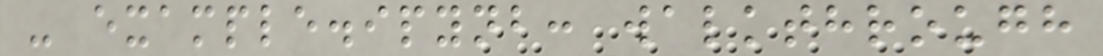- example.ipynb: walkthrough
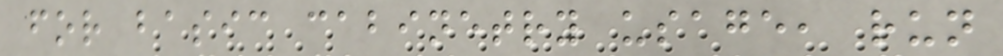for basic cabinetry usage, run
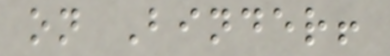on Binder!
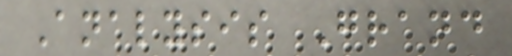Analysis Grand
